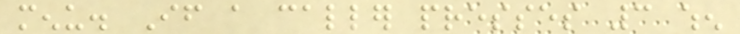menu. If a caller presses 3 when
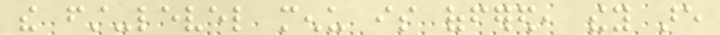the first-level menu is offered, they are
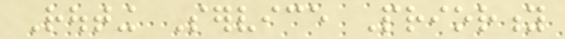Routing Service Priority
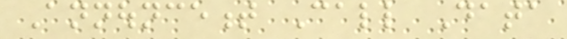Announcement Call Data
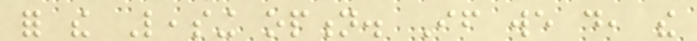for the Leasing option. If we do, the
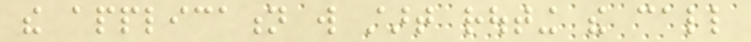the application will start routing the call
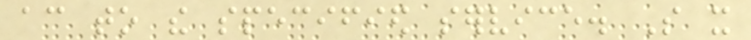according to the specified service. So it
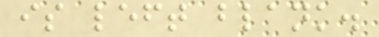is left blank.
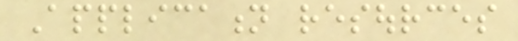Application resources
